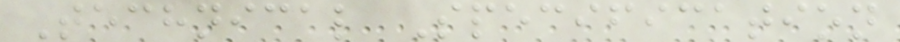Technical Specification
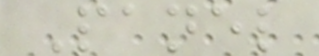Panel
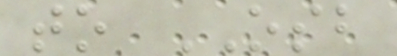to OSB
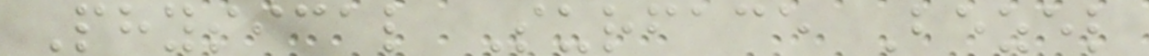Physical Surface Bezel
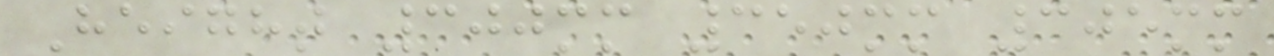Height 300mm 350mm 305mm
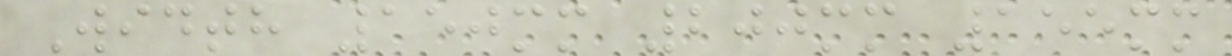Width 150mm 200mm 155mm
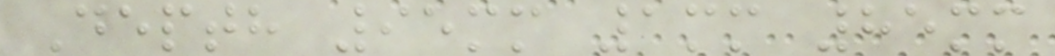Depth 95mm 1mm 85mm
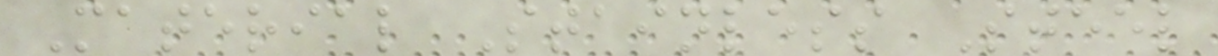Material Stainless Steel
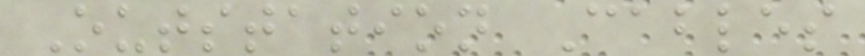Outstation Cables
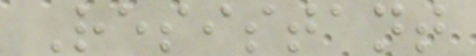Resistant
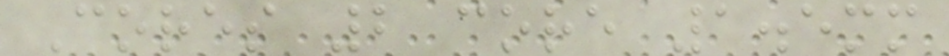Cores 2 core 1.5mm
